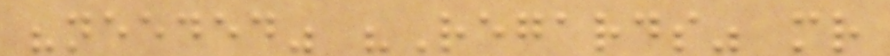"needed" "Regards" mr
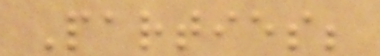Parties;
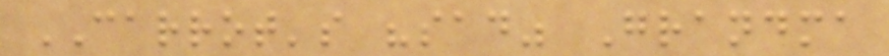CARROT's "sad" Grandma
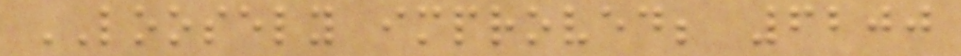LOOSELY improved; 6200
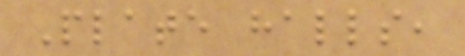Plate halls,
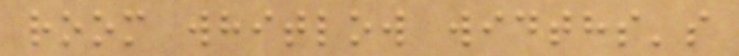room whitlow widths's
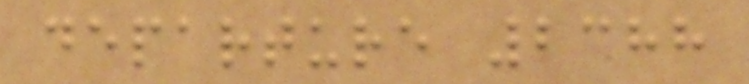departure 2388
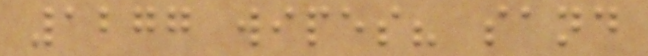1277 wipes? sand
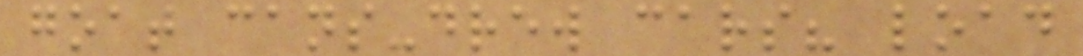goat cans-drew cars? load
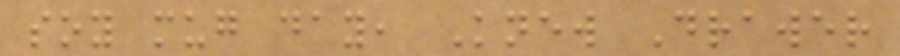soy mug day, Knew Drawer
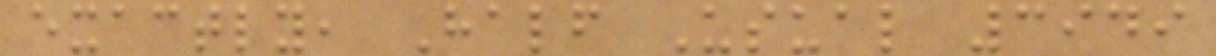exactly, Half Usual 3949
